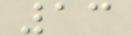13
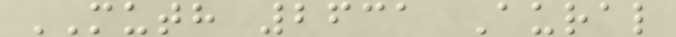MUTH 2631 Aural
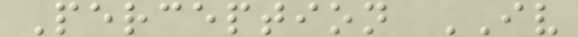Perception IV
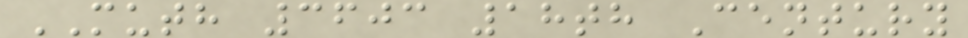MUTH 3603 18th Century
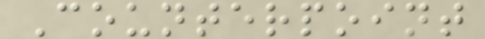Counterpoint
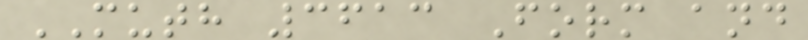MUTH 3613 Form and
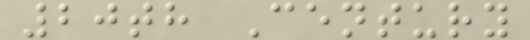20th Century
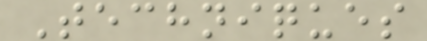Techniques
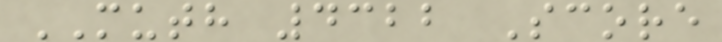MUTH 4322 Score
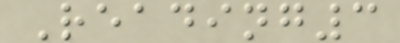Reading3
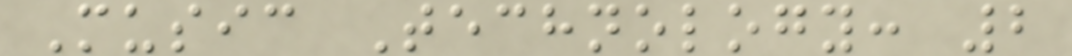Music Technology: 2
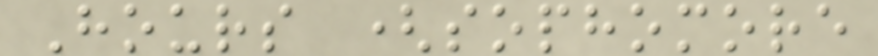Hours (sophomore
